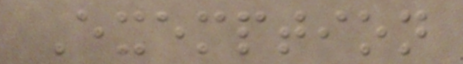Exemption
